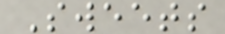Sweets
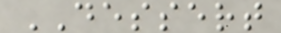DESSERT
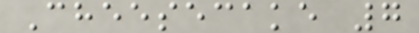Cheesecake 7
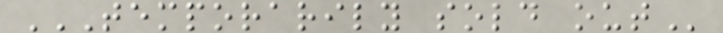TEMPORARILY SOLD OUT
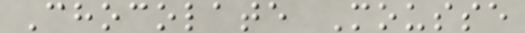Chocolate Mousse
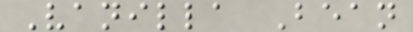Vanilla Bean
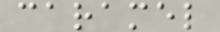caramel
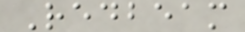Redbeam
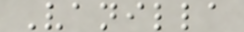Vanilla
